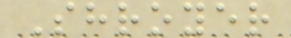Shroyer
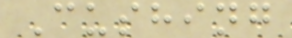Cushing
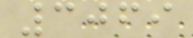3069
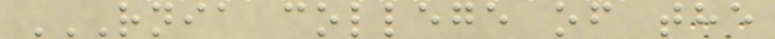RNIA COLLEGE OF THE
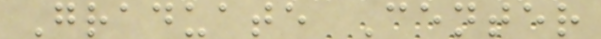Graduate Center
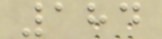184
